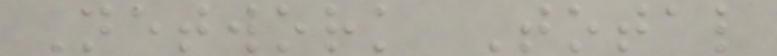Network Total
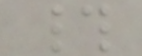#
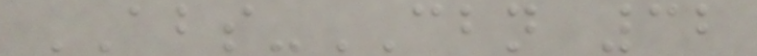ABS-CBN 32
